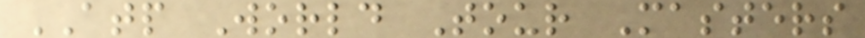ATP World Tour Masters
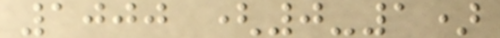1000 (0-1)
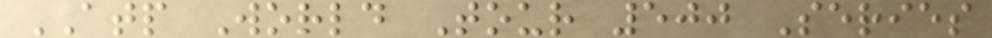ATP World Tour 500 Series
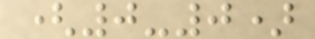(0-0)
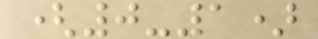(0-1)
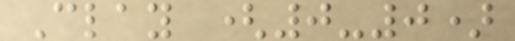Clay (0-0)
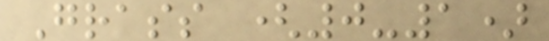Grass (0-1)
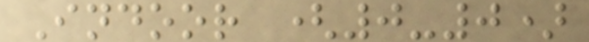Indoor (0-0)
